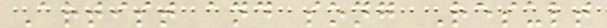Artist and song Result
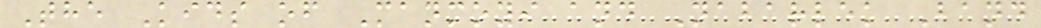The Kids of Manmoyi and Nabarlek Band
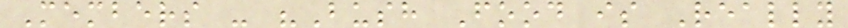Members - "Bush Food is Really
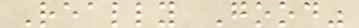Really Good"
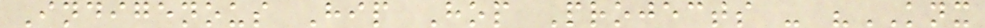Indigenous Hip Hop Projects - "KNX
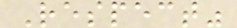Respect"
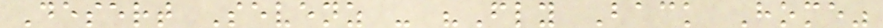Desert Sevenz - "Fly Back Home"
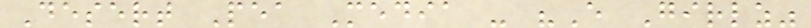Desert Pea Media - "E Girlz"
